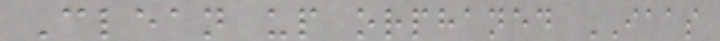Clean up orphaned IAAS
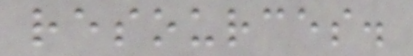resources.
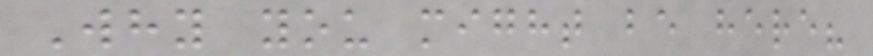Why you might be here?
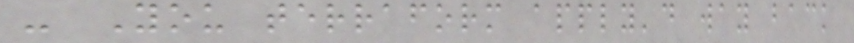- You terraform apply'd way back
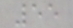55
